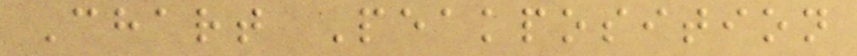Chart Peakposition
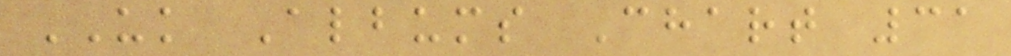UK Albums Chart 31
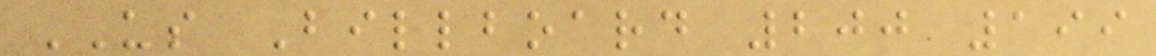US Billboard 200 199
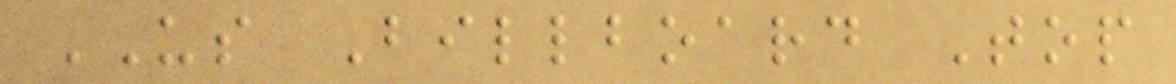US Billboard Top
